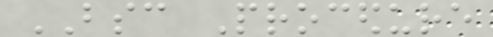BSC Procedure
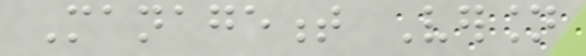Management Version
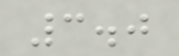3.0
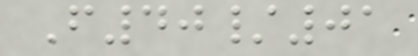F40/01
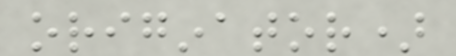originator)
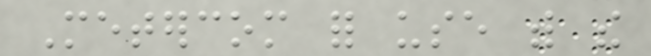Metercom for use with the
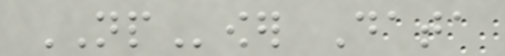NPower Data
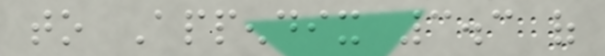to Appendix 3.3 of
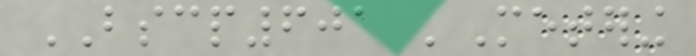BSCP601 'Metering
